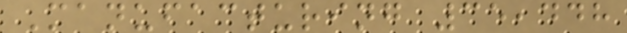Manufacturing 35,448
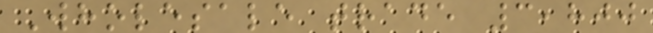Wholesale trade 3,800
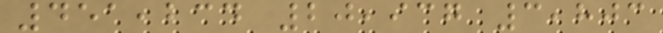451,234 20,937 3,803
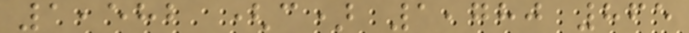1,582 (c) 1,780 865
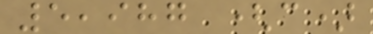5,987 (c)
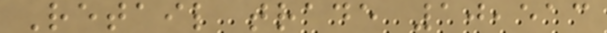Retail trade 10,513
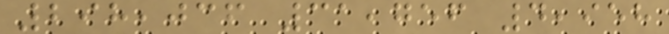298,036 31,756 4,958
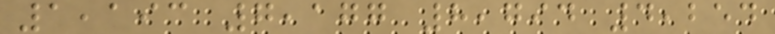1,193 7,177 8,794 4,254
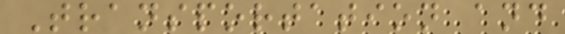Transportation and
